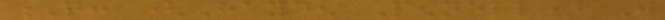Q: (Hayden Pennell) Will
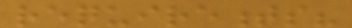requirements?
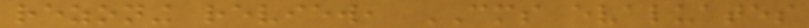rezoning review, CMS evaluates
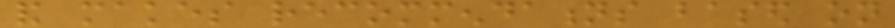and makes recommendations based on
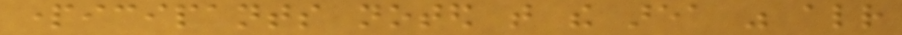participants noted that the area was already
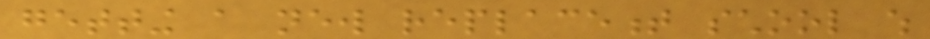getting a new replacement school which
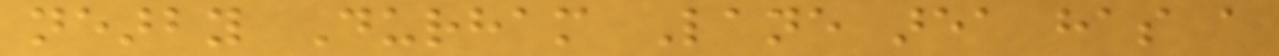nearby Durham Lane area has a
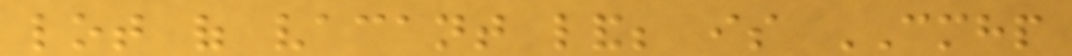lot of vacant land; is CMHP
